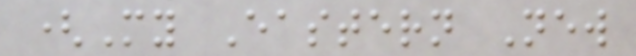(My Eastern New
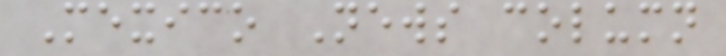Mexico News column
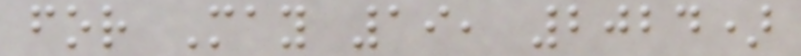for May 19, 2024)
